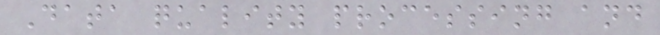Data quality processing and
